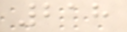218
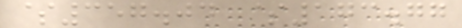$357.04 $173.77
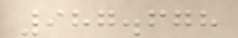987.678
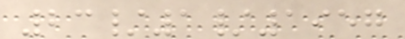23/1/1957
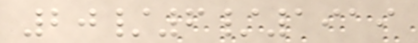20/6/1919
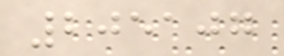205107
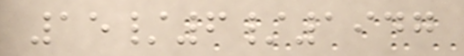15/6/1947
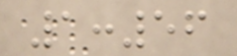1:56
